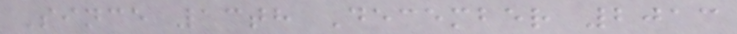Since 13th December 2013
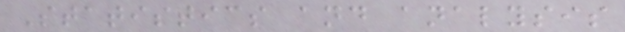Statistics and analysis
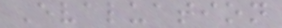Evaluation
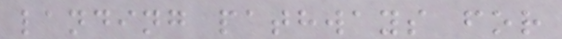landing pathways for
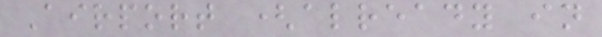Airport (already in
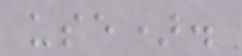use).
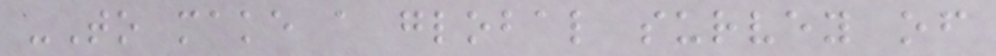-To make a global survey of
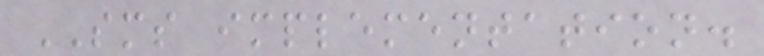SMS implementation.
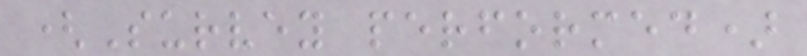(Survey performed)
